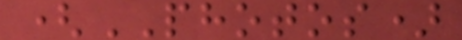(PHOTOS)
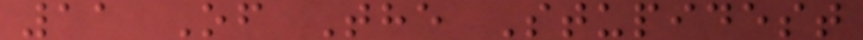11 Of The Stupidest
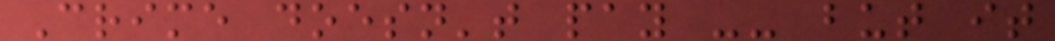Crime doesn't pay -- but it
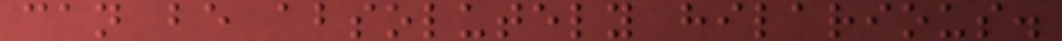can be absolutely hilarious.
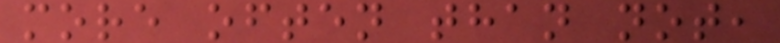more often than not,
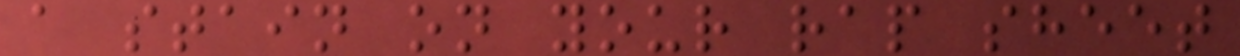a stain on your rap sheet
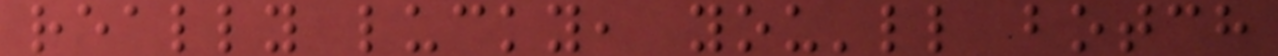really lucky, you'll botch
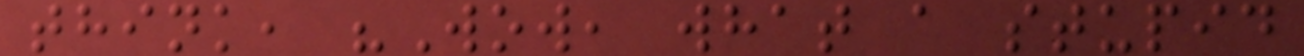think, "Wow, what a stupid
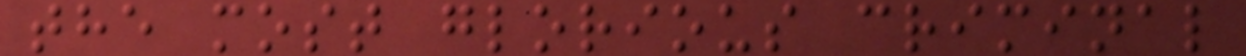the most glorious criminal
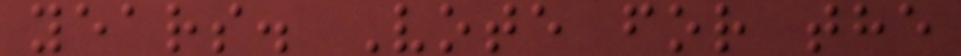years. Vote for the
